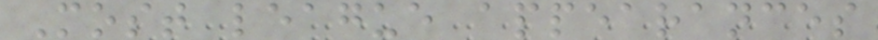Most league appearances
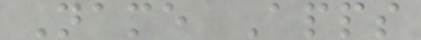Name Apps
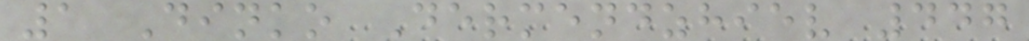1 Dinko Dermendzhiev 447
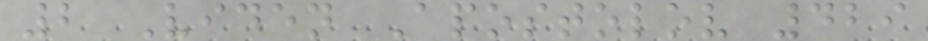2 Viden Apostolov 429
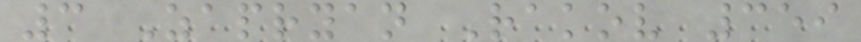3 Zapryan Rakov 359
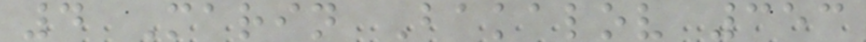4 Marin Bakalov 353
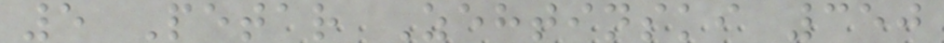5 Petar Zehtinski 350
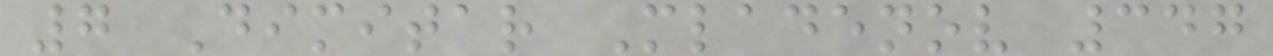7 Dimitar Mladenov 347
